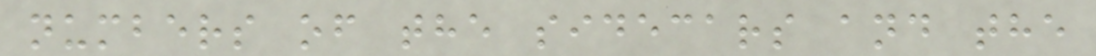numbers of the sidecars and the
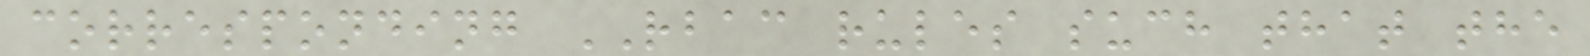corresponding RBAC rules such that the
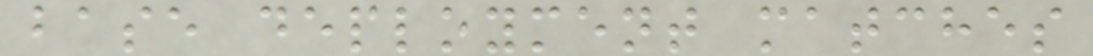base deployment matches
